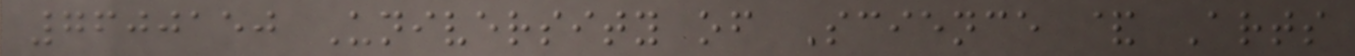7600150 University of Science & Arts
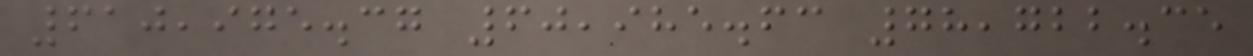610,975.37 60,985.63 78,722.35
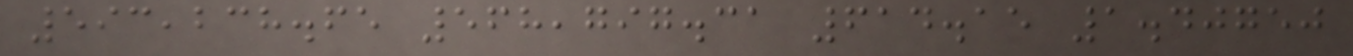593,238.65 568,797.31 614.15 1.40750
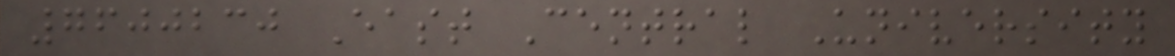7600230 East Central University
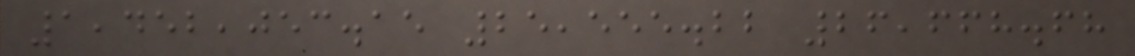1,452,053.15 25,555.22 26,668.68
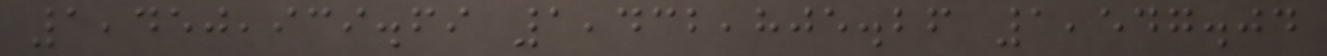1,450,939.69 1,432,805.26 1,547.04
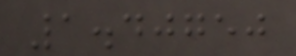1.40750
